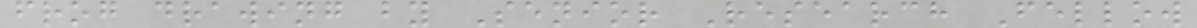frog drawing by Senior Research Fellow
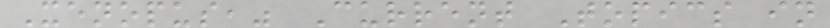Xenopus," Current Topics in
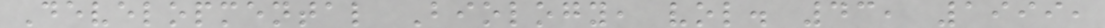Developmental Biology, vol. 43, 1999,
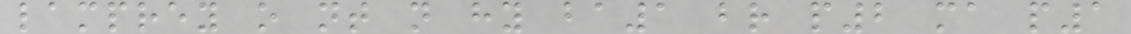lamprey o nt n hy ba1 br p2 ma p1
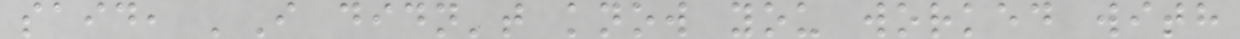said, 'I didn't know you worked with
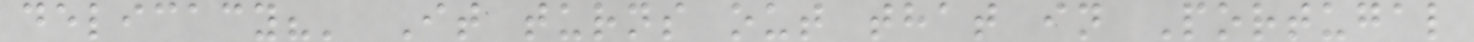delicacy?' It turns out that in Portugal
